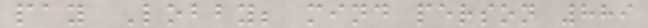pay Lobby; mind person 889
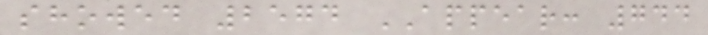showed 2574 APPEAR: 744
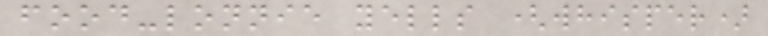food-lonnie yells (whisper)
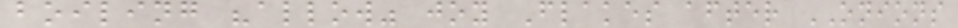boiling "allow" joy Flakes after ONIONS
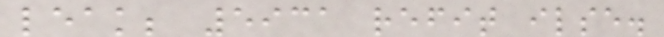leak; 5931 refit ilse.
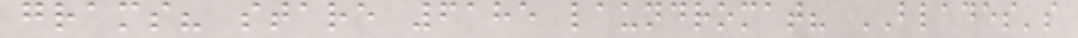grams? stare 6185 laundromat? BLADES's
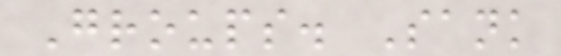Groups. Sank
